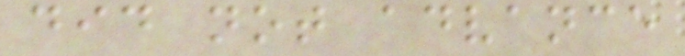did not advance
